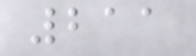211
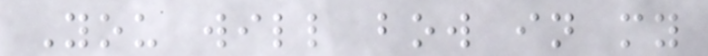You will bow in my
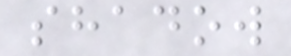shadow
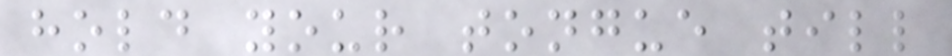hold your tongue till
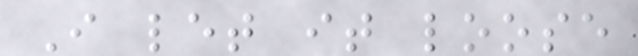I let it loose
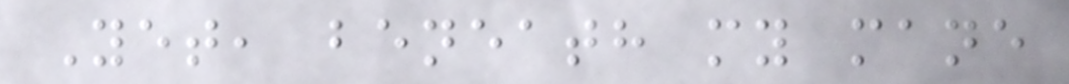Yet, beneath my mane
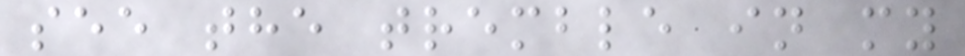see the tremble in my
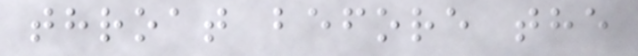throat before the
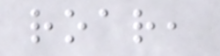roar,
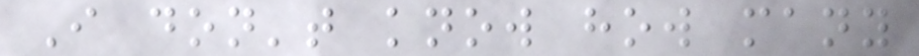I don't know how many
